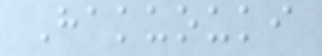Hakuouki
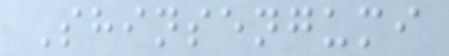Shinsengumi
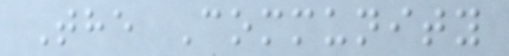The Community
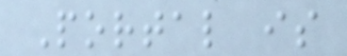Portal is
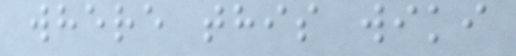where this wiki
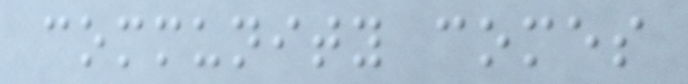community comes
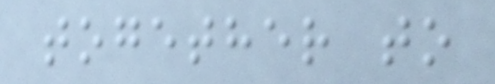together to
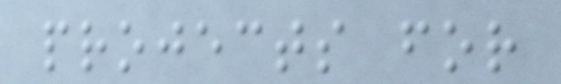projects for
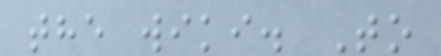the wiki. To
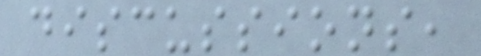discussions,
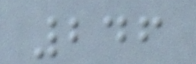246
